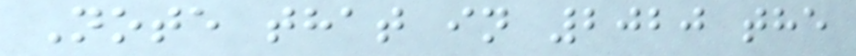Note that in 2020 the
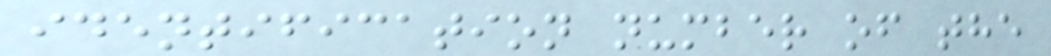identification number of the
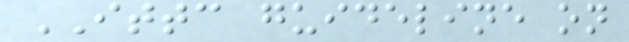ITTC guideline on
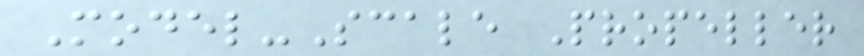Model-Scale Propeller
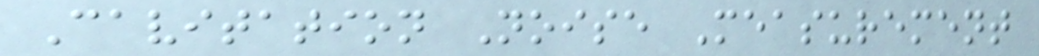Cavitation Noise Measurement
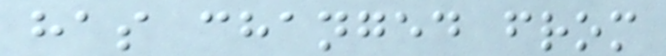has changed from
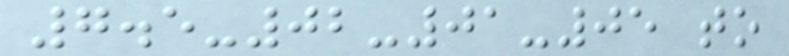7.5-02-01-05 to
